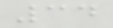34
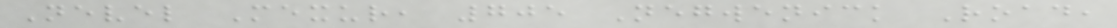Nevel Mexur, 705 Negwenick Road,
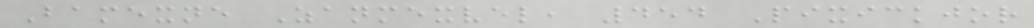Bamexne Zanmexvel, 454 Pixickjor
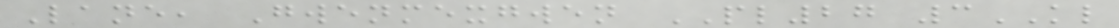Lane, Gwenmexgwen PL27 3KL
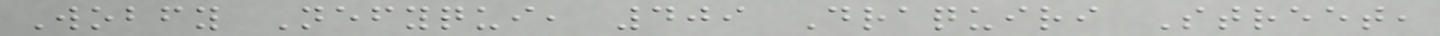Wobfy Nefyqui, 409 Draquiri Street,
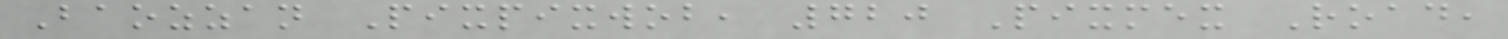Baozzan Pixpixwob, 720 Pixmex Road,
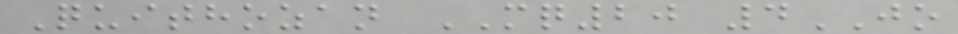Quithozan MQ20 4JO
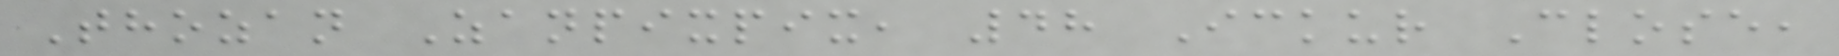Thozan Zanpixpix, 48 Ickur Close,
